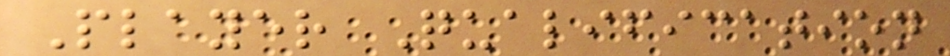Player Qualification
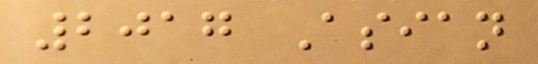2017 Asian
